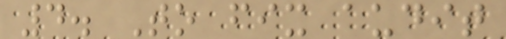4. To fix audit
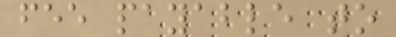fee payable to
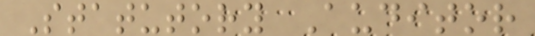Statutory Auditor
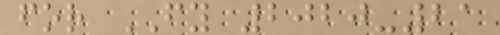for FY 2020-21
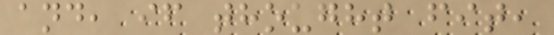and, if thought fit,
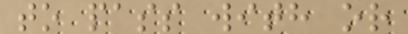to pass with or
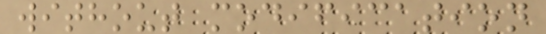without modification
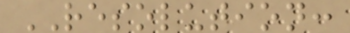RESOLUTION:
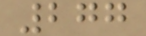277
